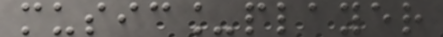music_player
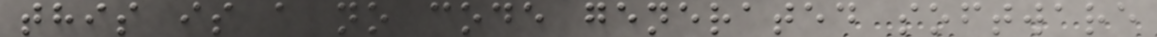this is a no code generated software
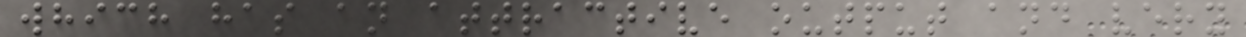which has an attractive output and very
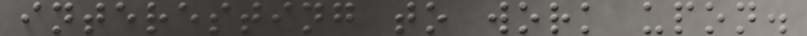interesting to work upon.
